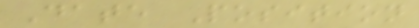Date Position
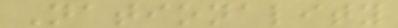Nationality
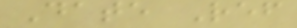Date Ref
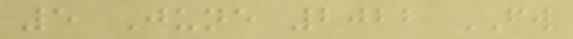5 June 2022 FW
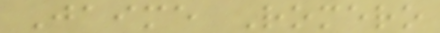Jaime Romero
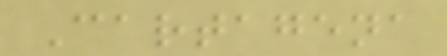Cartagena
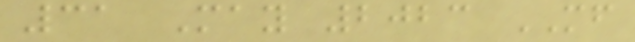31 May 2023 MF
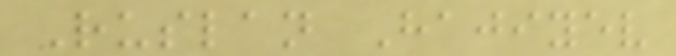Ruslan Hajiyev
